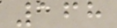168
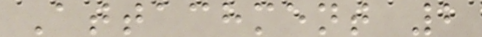Attachment 2
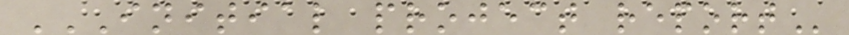INITIAL PROJECT REPORT
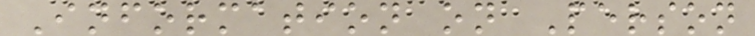Information on Person
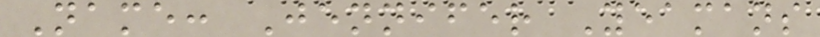Name: Jennifer Yeamans
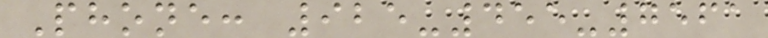Phone: 925-455-7561
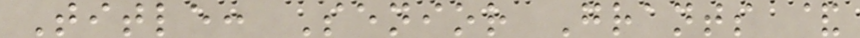Title: Senior Grants &
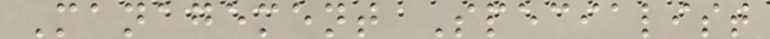Management Specialist
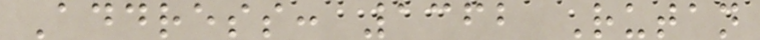Address: 1362 Rutan
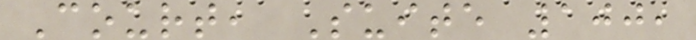Court, Suite 100,
